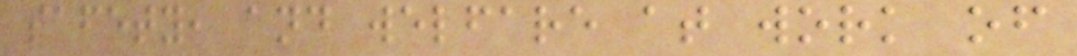safety, and welfare at work of
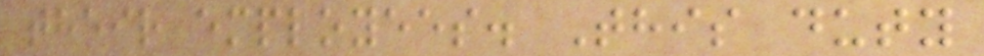their employees. This duty
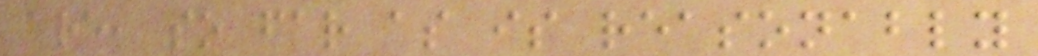are, so far as is reasonably
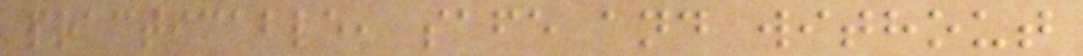practicable, safe and without
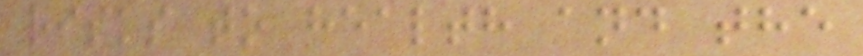risks to health and the
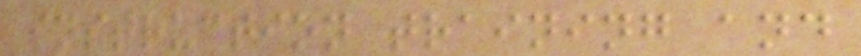instruction training and
